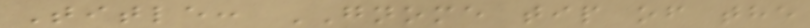Title: GNOME tip of the
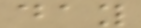day
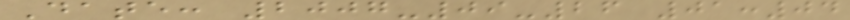Date: 2007-09-26 01:04
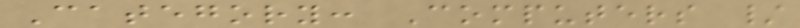Category: Computers /
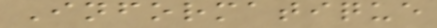Informatique
